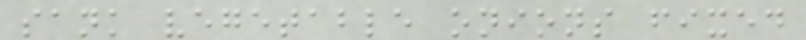sank vegetable onions fixed
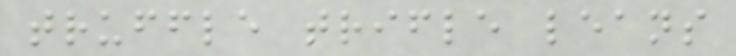truffle trifle leans
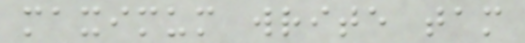maximum write tam
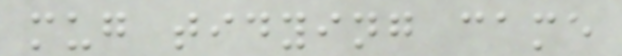mug tidying came
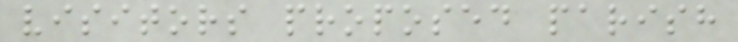visitors proposed parish
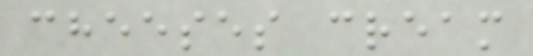cheeses cream
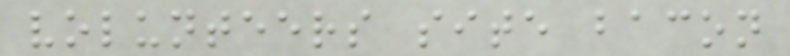volunteers site bacon
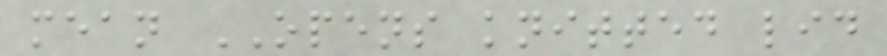mean OPENS knitted lid
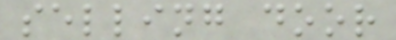selling door
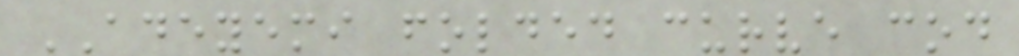ADEYEMI folded curve cod
